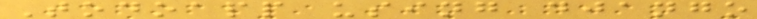Todoapp using django
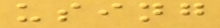using
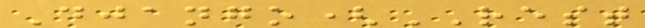Django(REST
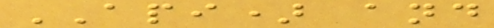API) and
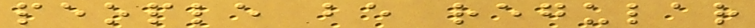people be regular
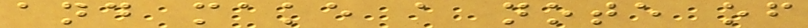and make a note of
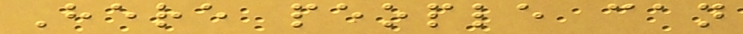Here people can
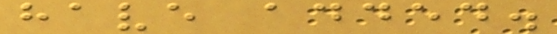have added.
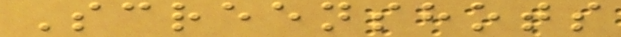Screenshots
